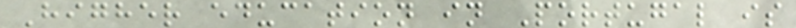Higher education in Portugal is
